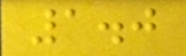1.0
